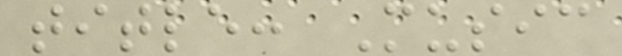title: Music
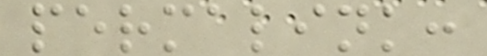permalink:
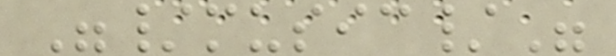"/music/"
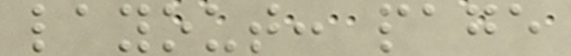layout: page
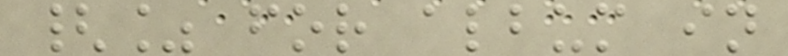{% for album in
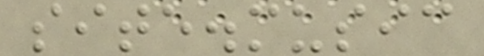site.music
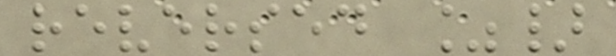reversed %}
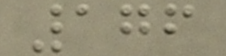176
